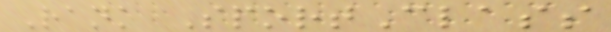Rank SportClass
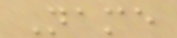Name
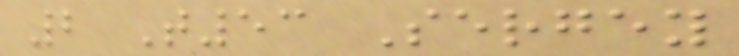2 T53 Sergey
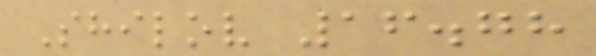Shilov 16.78
